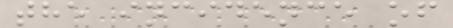the incidence of
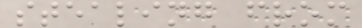stealing from
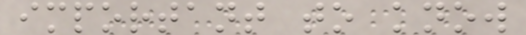important to know
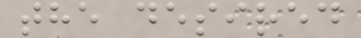the desired
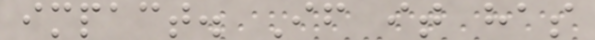impact. If it has
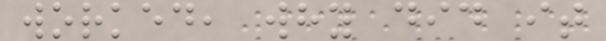worked, why did it
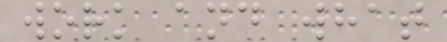work and what
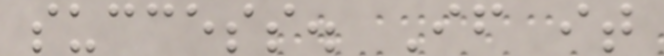success. If it
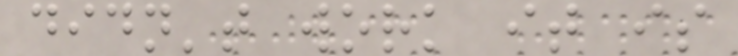didn't work it is
